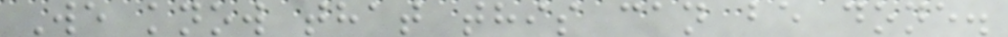We know that this can be done.
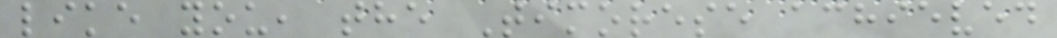like you, the Timorese achieved
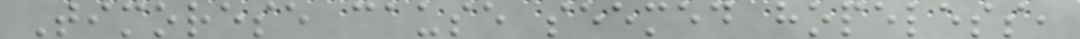Timorese cause seemed hopeless,
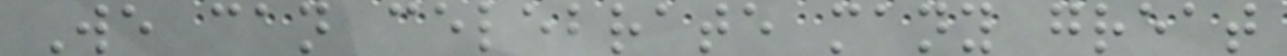We can celebrate many great
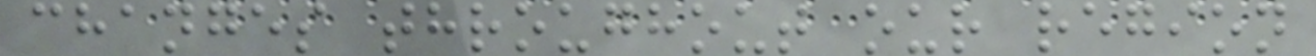changes throughout our region
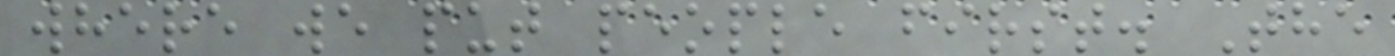where we put people first. The
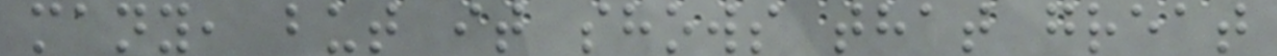many, but it shows that great
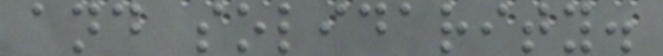and solidarity.
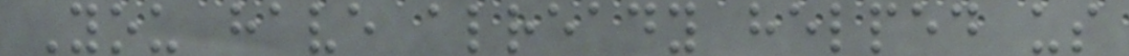You have already helped us
